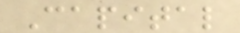Capital
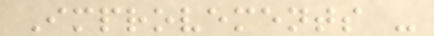Improvements -
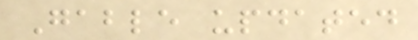Gable updated
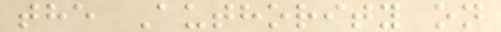the Authority on
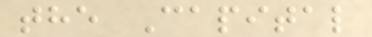the Capital
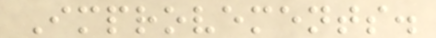Improvements.
